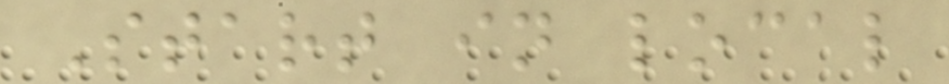Start in local
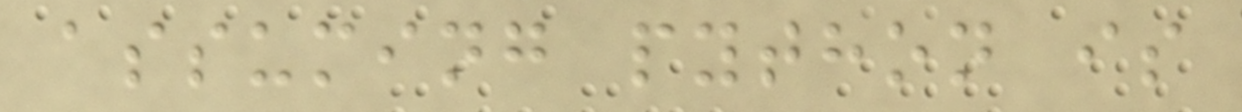assuming python is
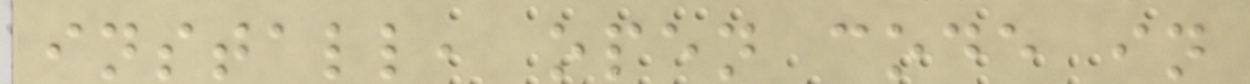install, open code in
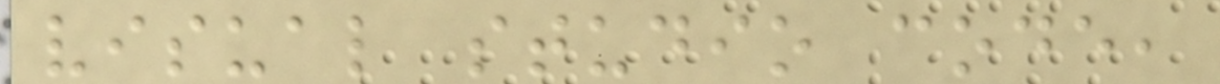visual studio code,
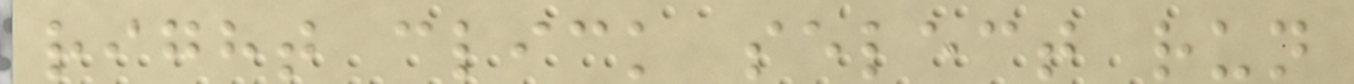right click select run
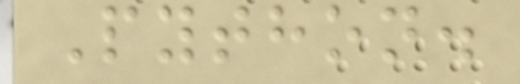Python.
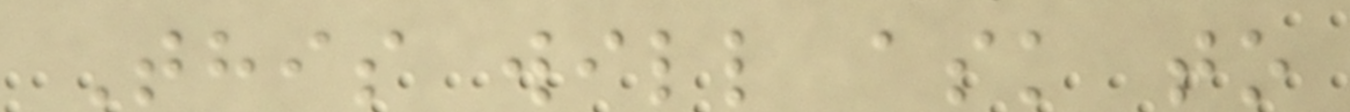This will ask to
